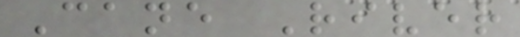Cane River
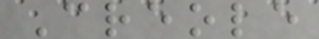Creole
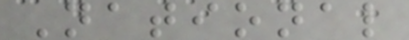National
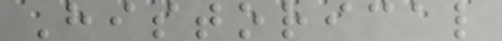Historical
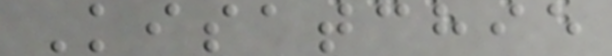Kisatchie
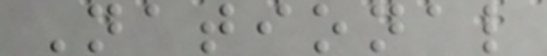National
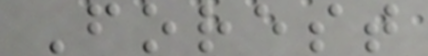Forest
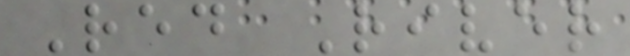Red River
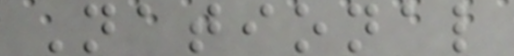National
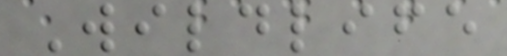Wildlife
